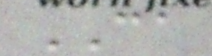CA
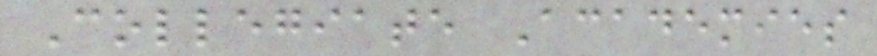Collegiate Academies
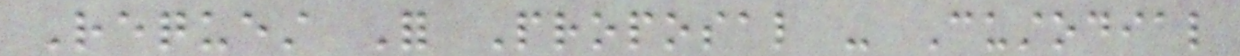Request For Proposal - Custodial
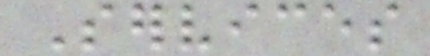Services
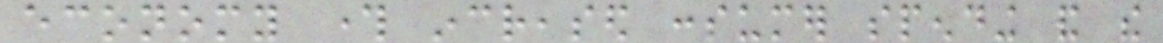economy through increased consumer spending and the
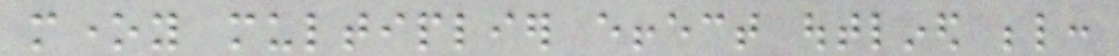money multiplier effect outlined below:
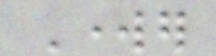Worker
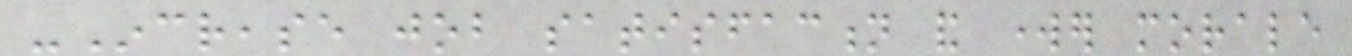-Increase job satisfaction and worker morale
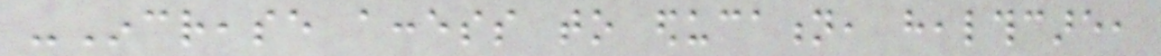-Increase access to education, healthcare,
